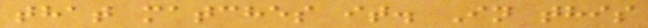that matches it. In this
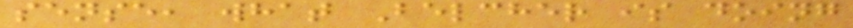sense, what Belcher is doing
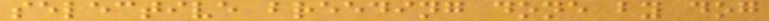selective breeding done by dog
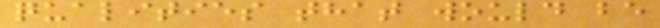qualities that would be
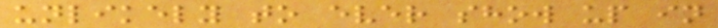unlikely to ever show up in
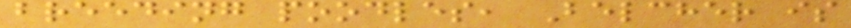breeding poodles, Belcher is
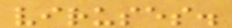viruses.
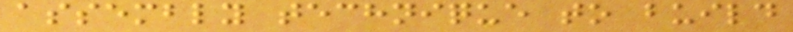assembly technique to build
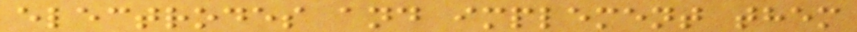electrodes and implement them
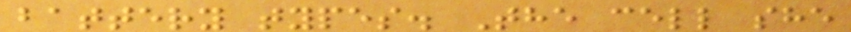battery types. The cell she
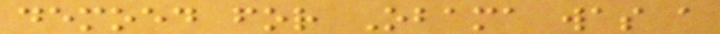demoed for Obama was a
